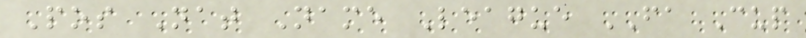Pos Nat Name League FA Cup
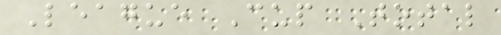League Cup Total
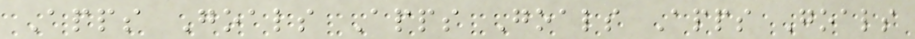Apps Goals Apps Goals Apps Goals
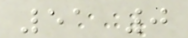51 0
